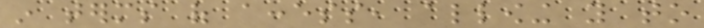in terms of access, allowing you to
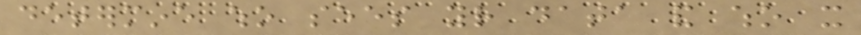determine who sees your data and who it
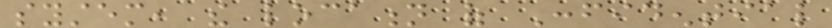system, the location of Confidential
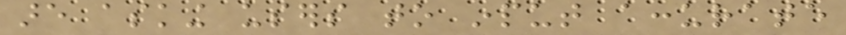are asking users to input accurate
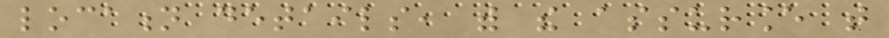location details, with the assurance that
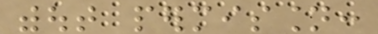without permission:
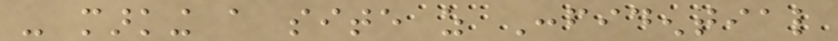- marking a site as Confidential
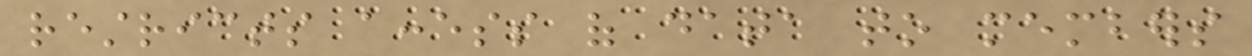restricts access of data to members
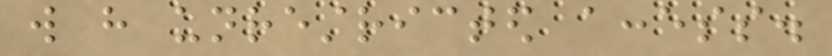will have unrestricted access.
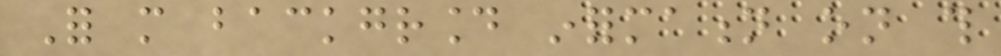For more background information on this
